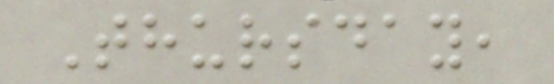Thursday,
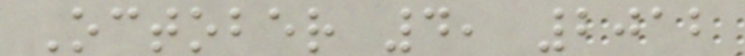October 4, 2012
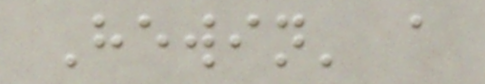Hewin' a
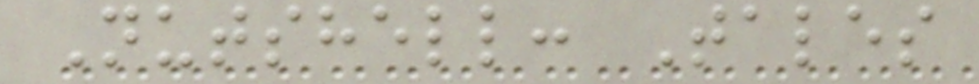Nutshell: Tales
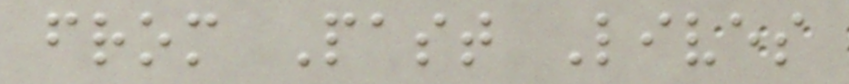from Past Lives
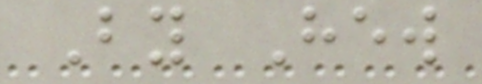By Hew
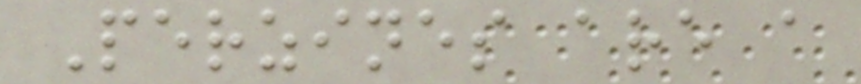Perzines are a
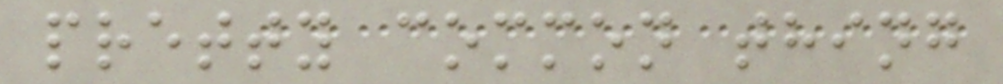pretty common thing
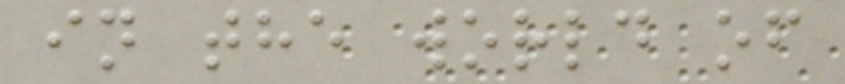in the world of
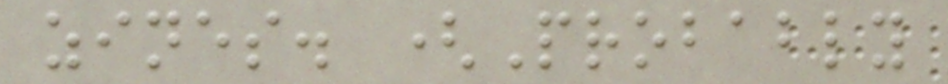zines. (Probably
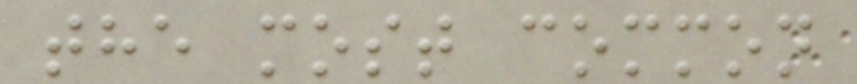the most common
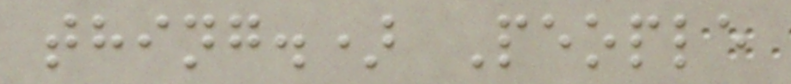thing.) People
